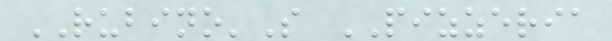RUBINO'S PIZZERIA
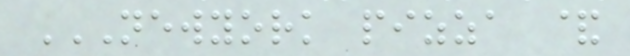NEWYORK PIZZA &
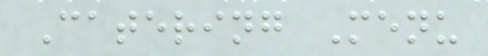Catering Menu
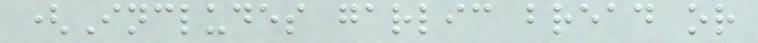(Includes garlic bread or
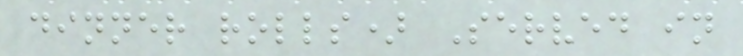dinner rolls) Served in
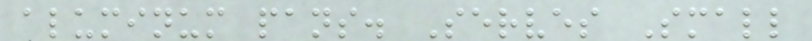aluminum pans. Serves Small
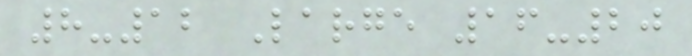8-12 Large 16-20
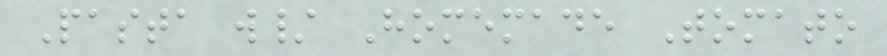Pasta w/ Homemade Tomato
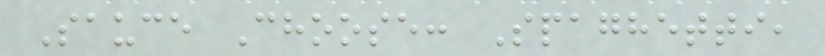Sauce Choose: Spaghetti,
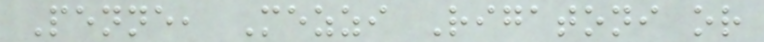Penne, Mezzi Rigatoni or
